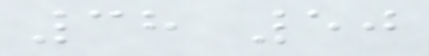38 50
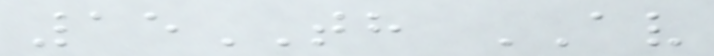15TH AV
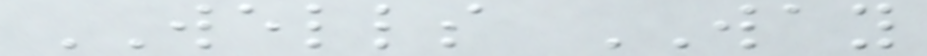WELLS WAY
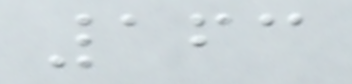163
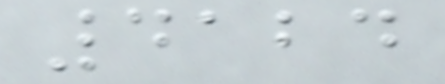4124
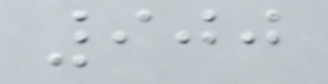900
